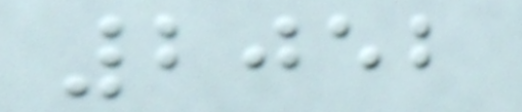2052
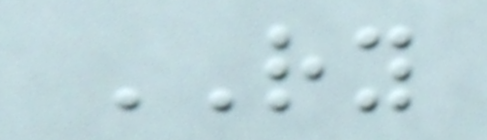RY
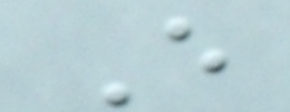E
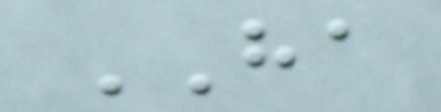HA
